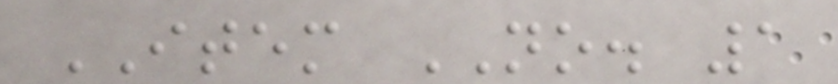ITEM NO. 1
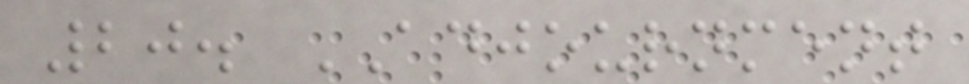20. ADJOURNMENT
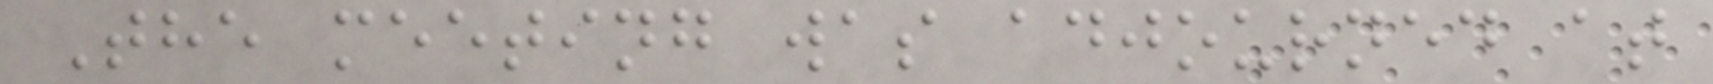The meeting was adjourned at
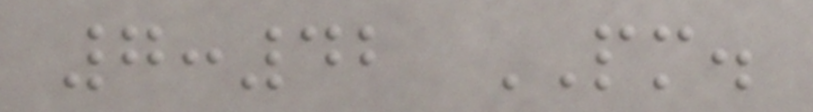7:42 PM.
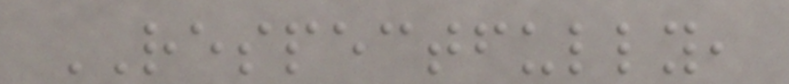RESPECTFULLY,
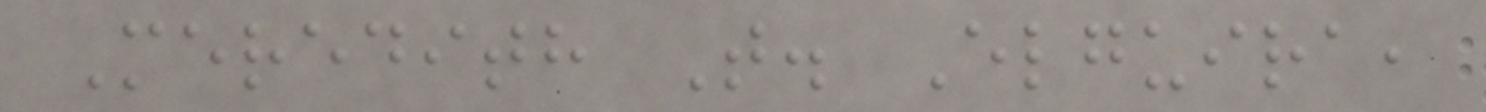Meredith T. Elguira,
